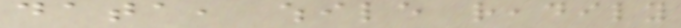data, while readily
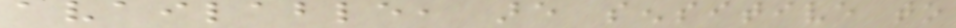available, are sensitive to
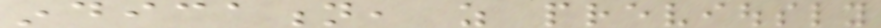indication, as previously
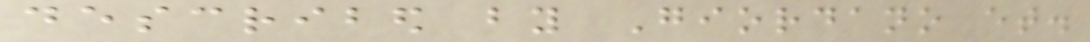described by Giordano et.
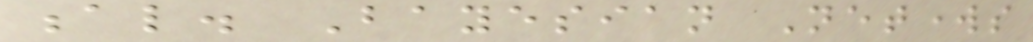al. Bayesian Networks
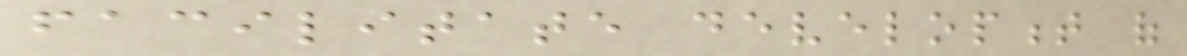facilitate development of
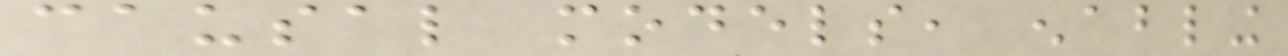causal models, enabling
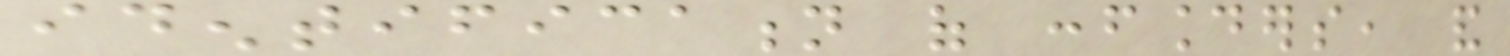identification of confounders, and
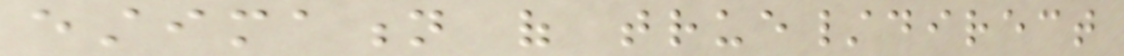estimation of true/direct
